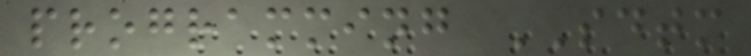programming SDTM
